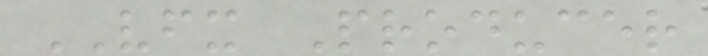VFX Producer
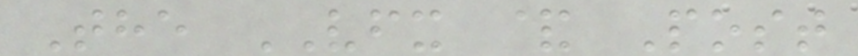The VFX & Post
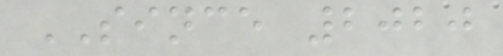SINCE 2020
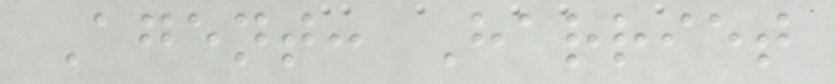Agent: Harriet
